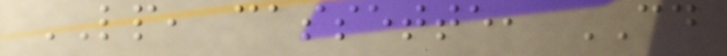LP, cassette, CD
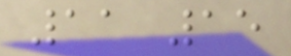11 15
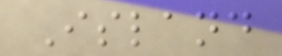Island
